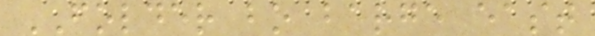FOLDER bo barge east
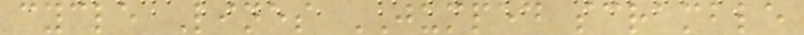cycle Lines JUMPED scramble
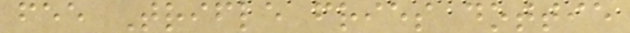fee Trifle fries dottie
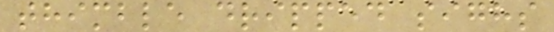thimble dripped sighs
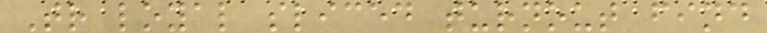Tr loyal sliced turnout find
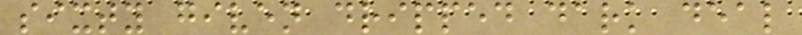sixty given dripped dark deal
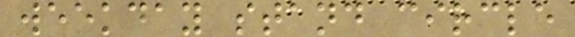weekday stand circle
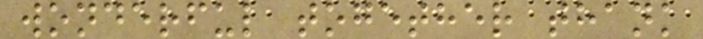wonderful together thank
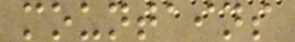mountains
